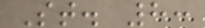St. 8:
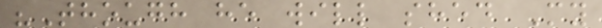"Though he will shed My
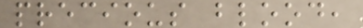precious blood,
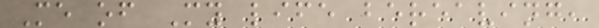Me of My life bereaving,
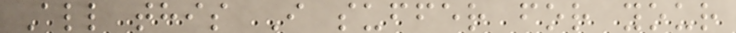All this I suffer for your
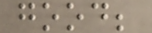good;
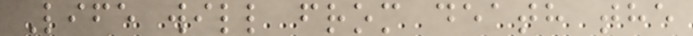Life will from death the
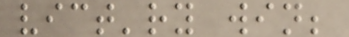vict'ry win;
